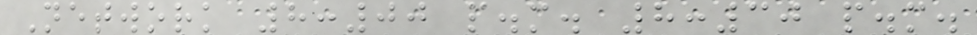Network 8:00 p.m. 8:30 p.m.
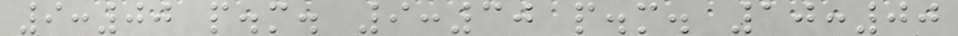9:00 p.m. 9:30 p.m. 10:00
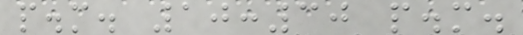p.m. 10:30 p.m.
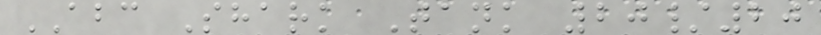ABC Shark Tank 20/20
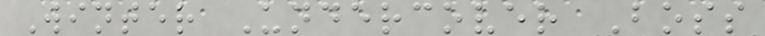Winter Undercover Boss
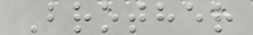Brother
